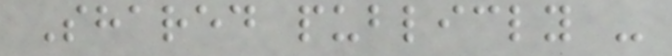Shared publicly -
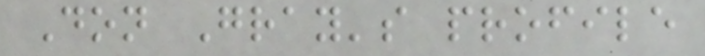Don Gray's profile
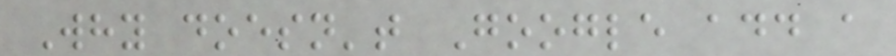Why doesn't Google add a
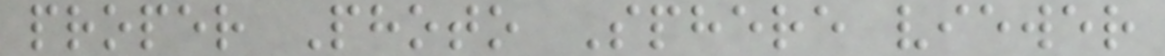proper Photo Sphere viewer
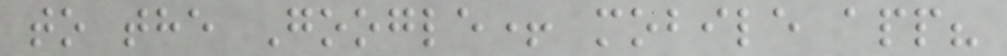to the Google+ mobile app?
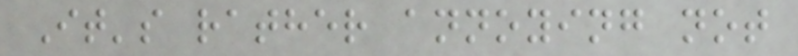It's rather annoying not
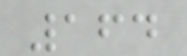164
